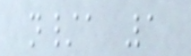n/a 1
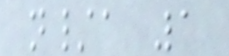n/a 1
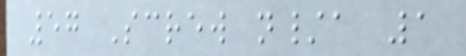57 Screw n/a 1
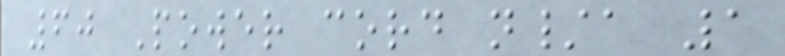60 Power cord n/a 1
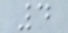4
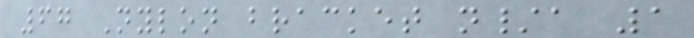67 Nylon bracket n/a 1
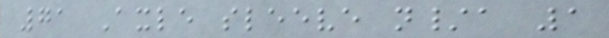71 Axle sleeve n/a 1
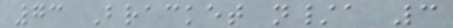73 Bracket n/a 3
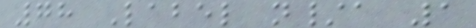78 Label n/a 1
